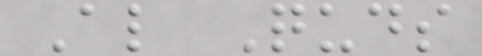Al Quds
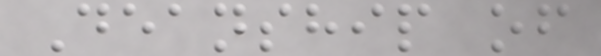Deanship of
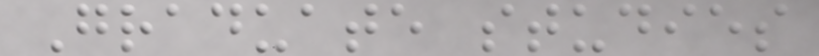Graduate studies
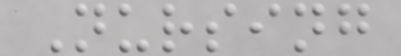Nursing
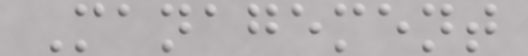Management
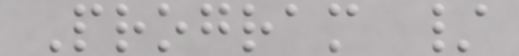Program /
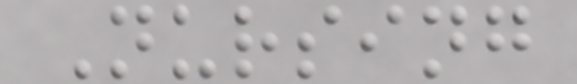Nursing
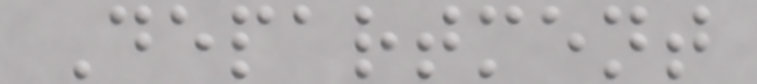Department
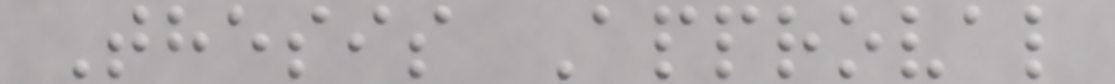Thesis Approval
